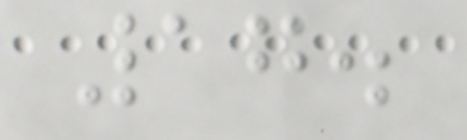17.
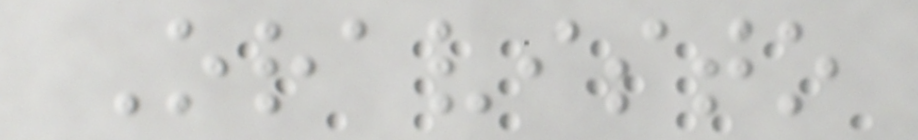Oravisto
